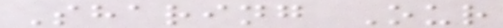Sharing Our
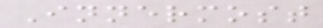Innermost
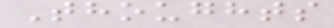Thoughts
